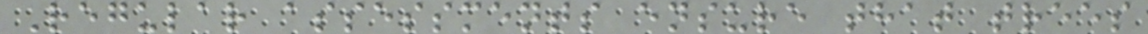Regular assessments ensure that trees
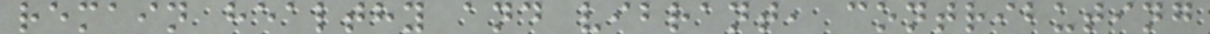remain healthy and vibrant, contributing
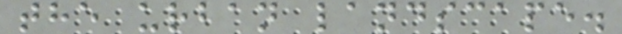the urban landscape.
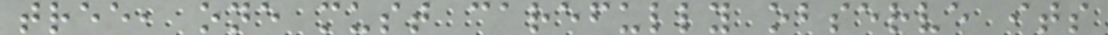tree, one must carefully observe its
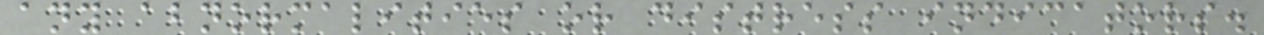any abnormalities or distress indicators.
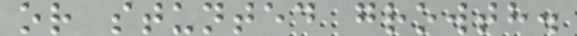or stunted growth.
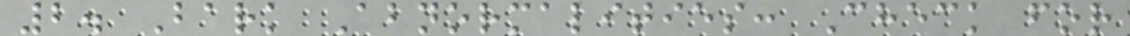2. Bark Abnormalities: Check for
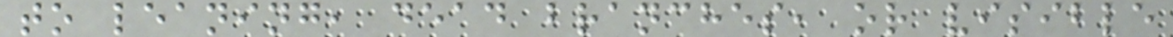to leaning, dead branches, or visible
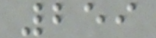259
